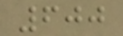600
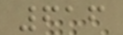616
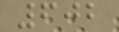602
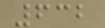632
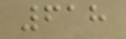618
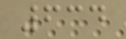634
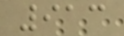913
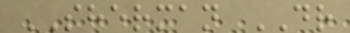SHERMAN DR
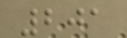201
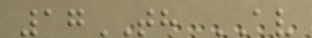17TH AV
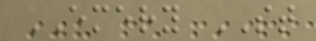EMERY ST
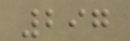297
